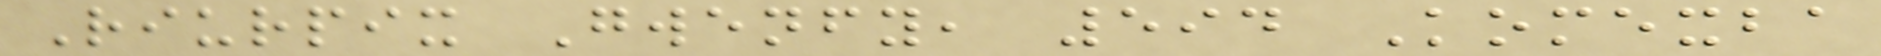Riurpix Gwenfy, 594 Komexba
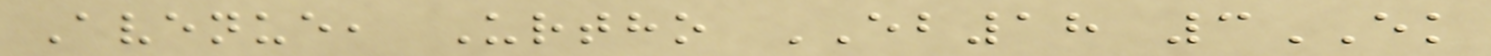Avenue, Urtho EB18 3EK
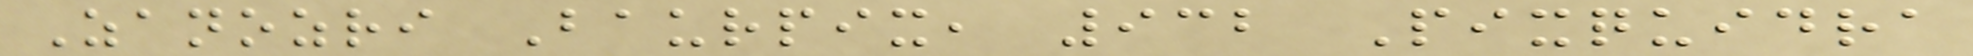Zanozri Baurpix, 932 Pixquidra
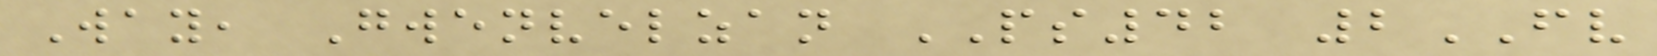Way, Gwenvelzan PS42 2FV
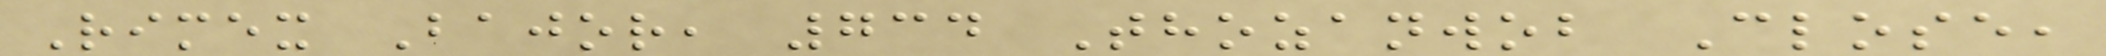Rimex Bajor, 734 Thozanwob Close,
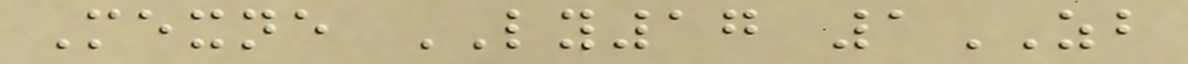Mexne LY17 1ZB
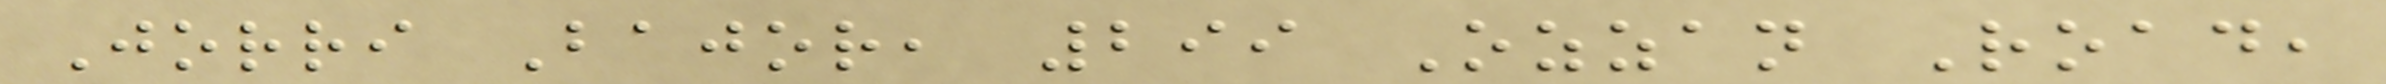Jorri Bajor, 299 Ozzan Road,
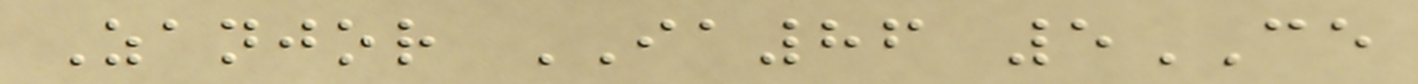Zanjor IA86 5CE
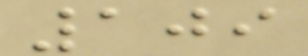109
